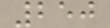250
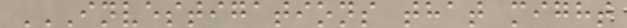INVESTIGATIONS THAT MIGHT
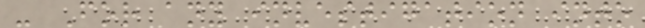- For any investigation into
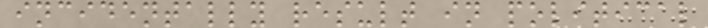incidentally result in political
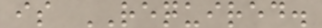is REQUIRED.
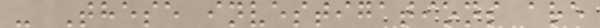- These investigations are
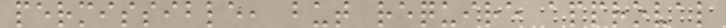permissible, but require approval
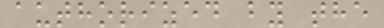authorized by the
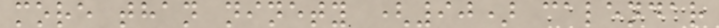more than ninety (90) calendar
